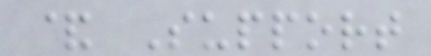& Support
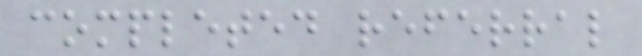completed referral
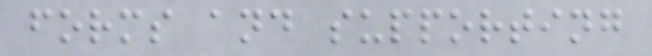forms and supporting
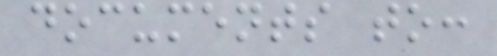documents to:
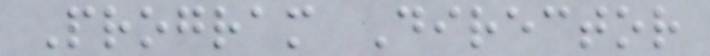Program Director
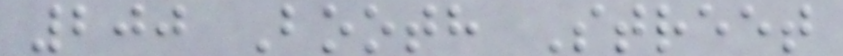200 Booth Street
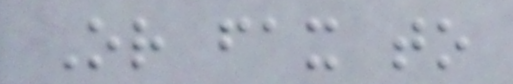Or fax to
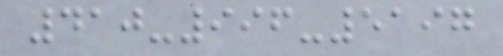410-996-5197
